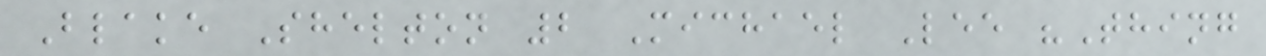Blake Shelton 2 Michael Lee "Thing
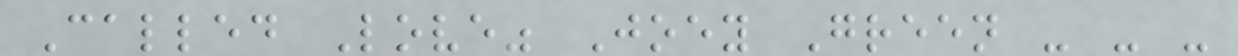Called Love" Joey Green - - -
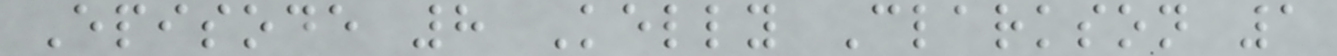Episode 8 Kelly Clarkson 1
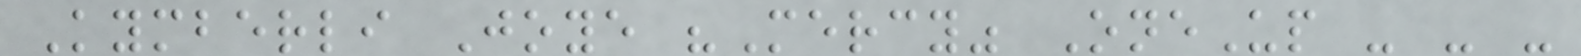Kymberli Joye "Mercy" OneUp - - -
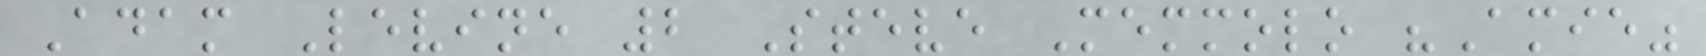Adam Levine 2 Steve Memmolo "Amie"
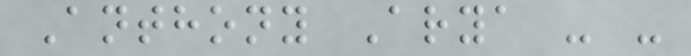Anthony Arya - -
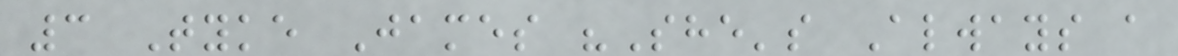3 Tyke James "She's Always a
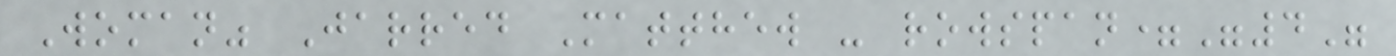Woman" Jarred Matthew - rowspan="4"
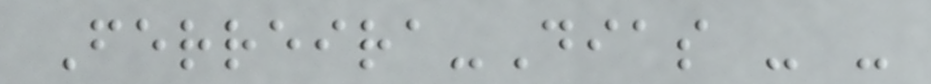Ferreira-Dias - -
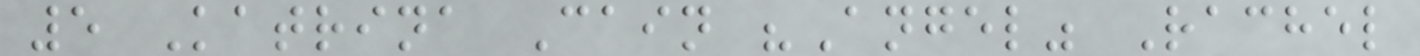5 Katrina Cain "Angel" Rachel
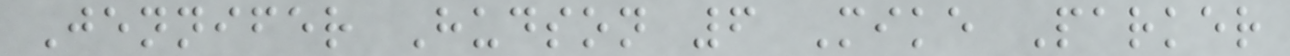Jennifer Hudson 6 Mike Parker
